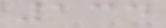134
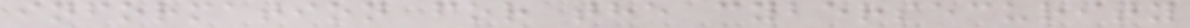information for the cybersecurity
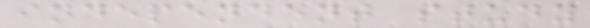independent study
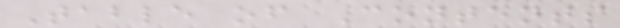Table of Contents
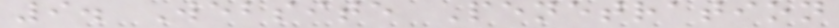9. Website Penetration
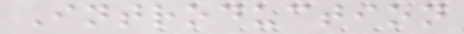Introduction
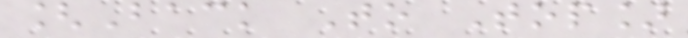[Back To Top]
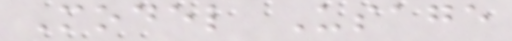Model Usage
